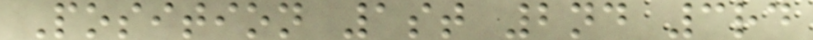Position 1st 2nd 3rd
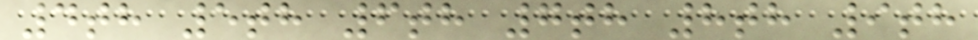4th 5th 6th 7th 8th 9th
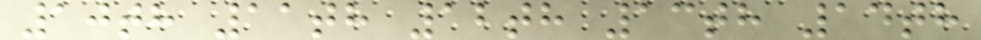10th 11th 12th 13th 14th
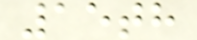15th
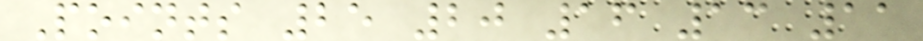Points 25 20 16 13 11
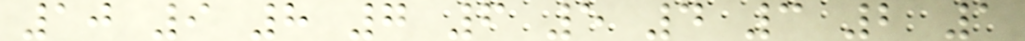10 9 8 7 6 5 4 3 2 1
